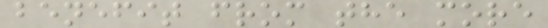benefit from the more
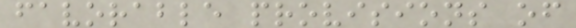favorable provisions of
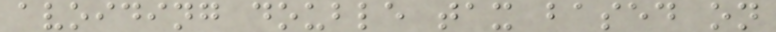avoiding double tax based on
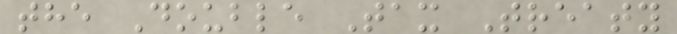the Double Tax Treaty
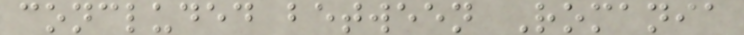concluded between Romania
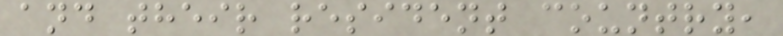and their resident country,
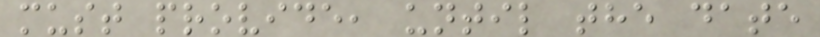must provide, until the date
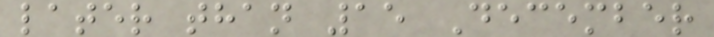later than 15 December
